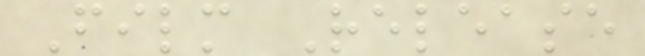Film Release
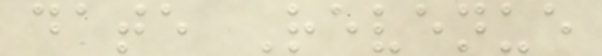date Revenue
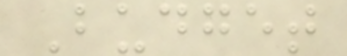Budget
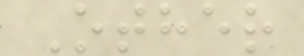Other
